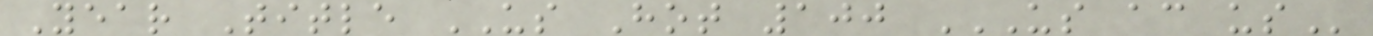Year Title US Hot 100 US AC US
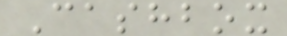Cashbox
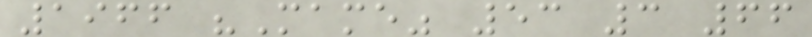1966 "Mame" 53 3 66
